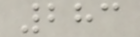283
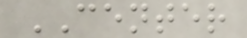CENTER
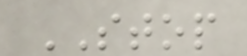STOP
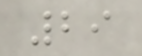29
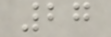27
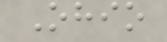Ohio
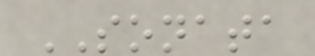SONATA
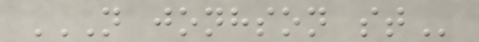N JONHSON ST
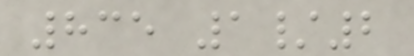835 1/2
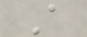A
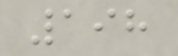198
